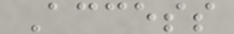Access
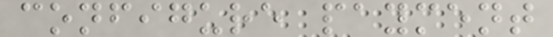configure payment
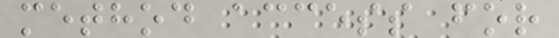method access for
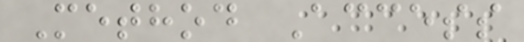Method Access
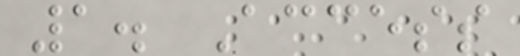1. Access
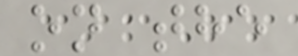on the
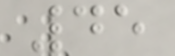45
